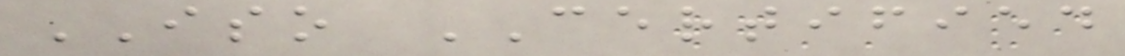ISO CERTIFIED
